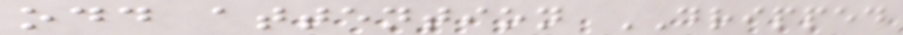odd attention DRIPPED
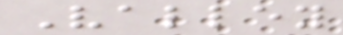Valley
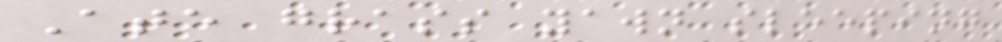Ate grass yawn sleeping
